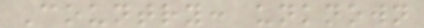Country: unknown
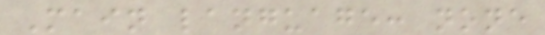Main language: none
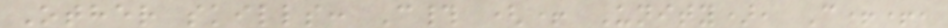Other skills: C# (+ Unity), C++,
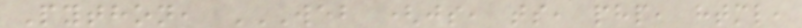Python, WEB (JS, TS, PHP, HTML,
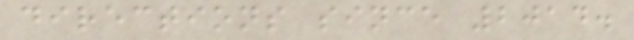directions since 2014.
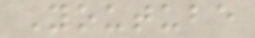Youtube
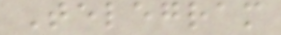Telegram
